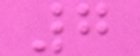7
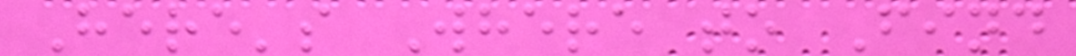Here's Where to Find
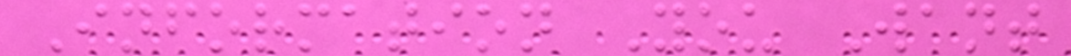Information You Want
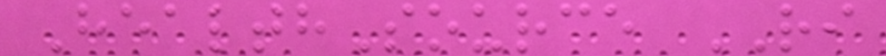HealthSource RI
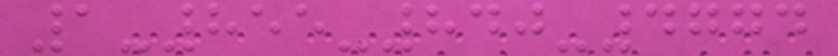1-855-840-4774
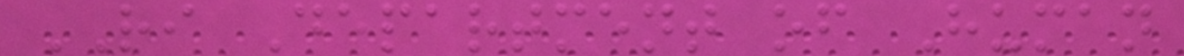RI Department of Human
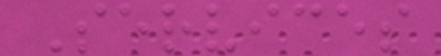Services
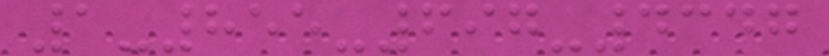1-855-697-4347
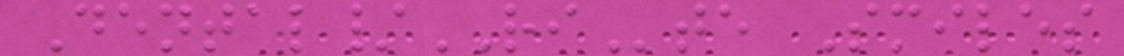Dental/RIte Smiles
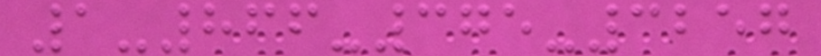1-866-375-3257
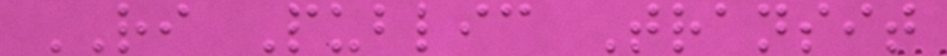RI Public Transit
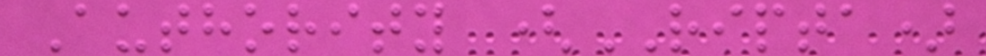Authority (RIPTA)
